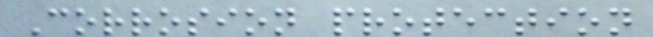Corrosion protection
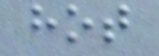hot
